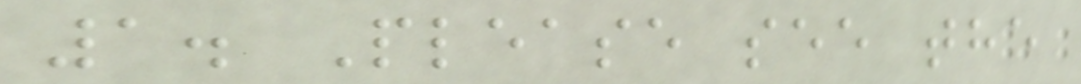1. Please see the
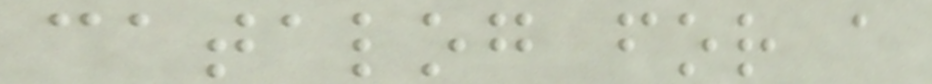catalog for a
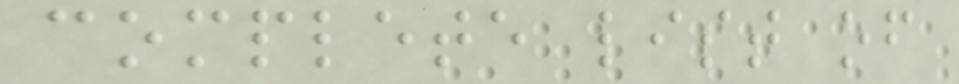complete list of
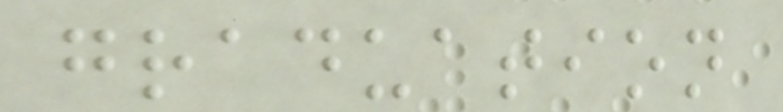graduation
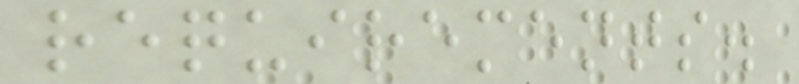requirements.
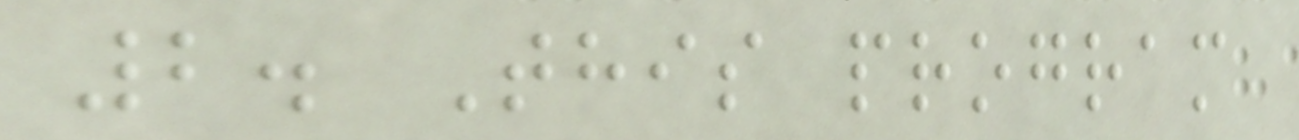2. This program
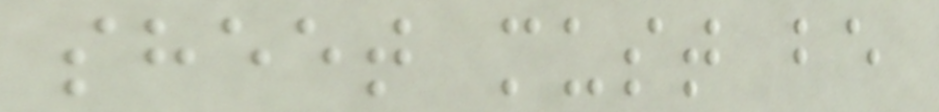sheet must be
